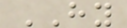HY
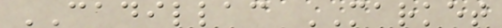CADILLAC MARKET
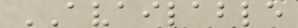AVAILABLE
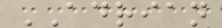ADRIAN
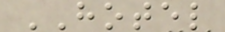HOTEL
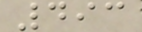493
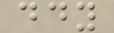ddy
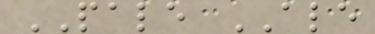PALE ALE
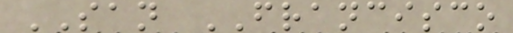SAN FRANCISCO
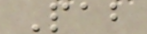Pab
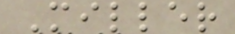Miller
